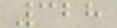328
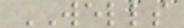WELLS
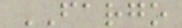FARGO
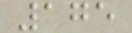175
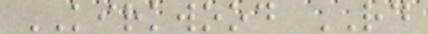KIRKWOOD RD
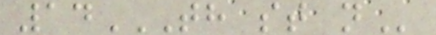14TH ST N
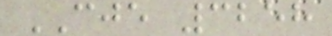CJE 3258
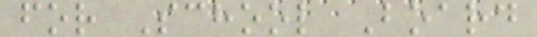for School Board
